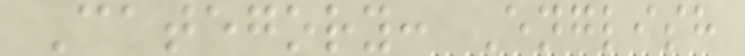Category: English
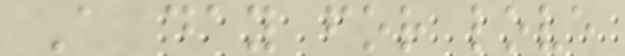A day for love
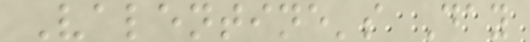Valentine's Day
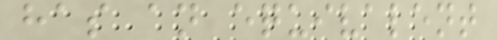has an equivalent
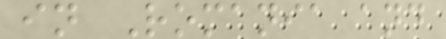in Romania and
